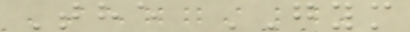The GYM
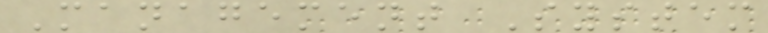Management System
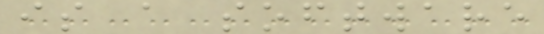is a software
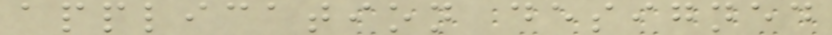application designed
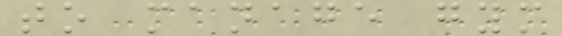to manage gym
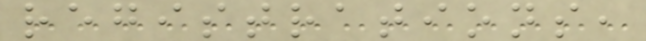registrations,
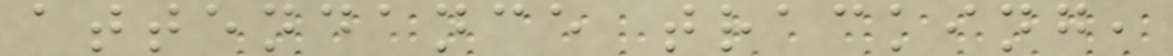attendance tracking,
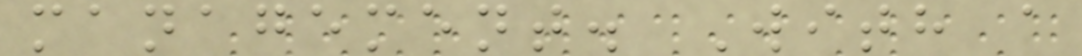management. With a
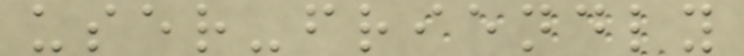user-friendly
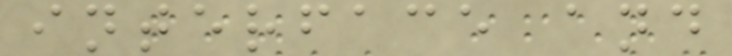interface and
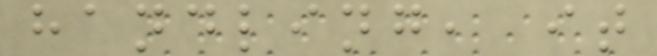handling, it
